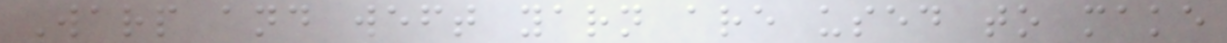Warp and weft yarn are used to make
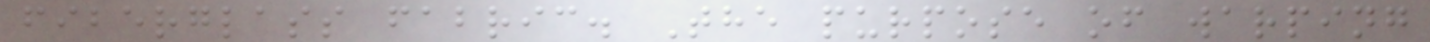fiberglass fabric. The purpose of warping
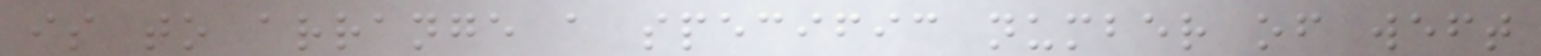is to arrange a specific number of weft
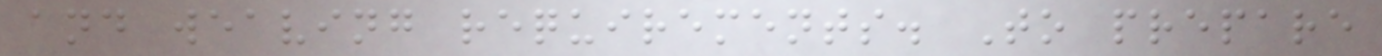and weaving requirements. To prepare
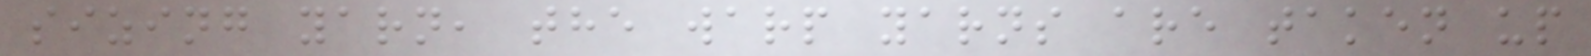sizing yarn, the warp yarns are taken up
